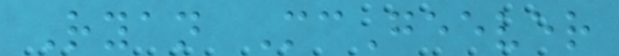Ryan McGeever
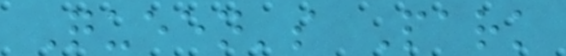Queen's Park
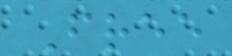Free
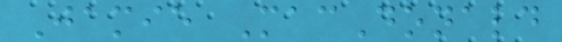Jamie MacDonald
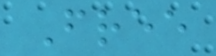Free
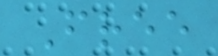Free
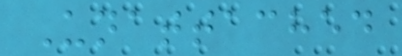Unattached
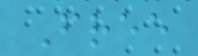Free
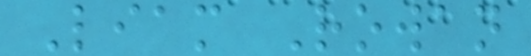Liam Rowan
